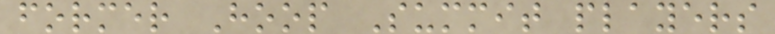former Hoop Summit players
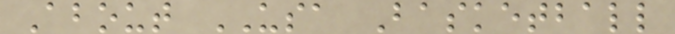About USA Basketball
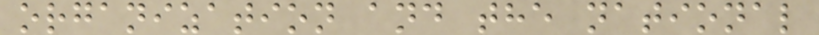organization and the national
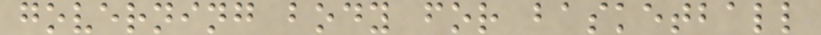governing body for basketball
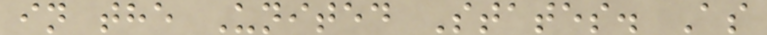in the United States. As
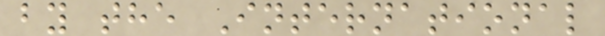by the International
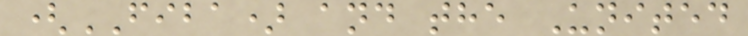(FIBA) and the United
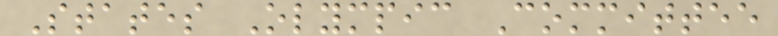States Olympic Committee
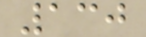130
